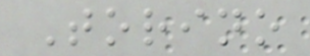Torino
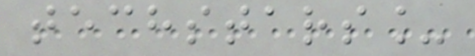techstars_
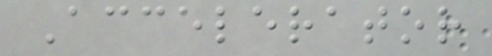Accelerator
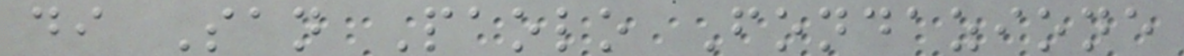di San Paolo Fondazione
